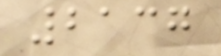2137
